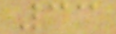33
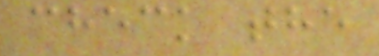check the
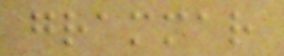grammar
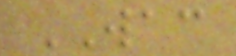WAC
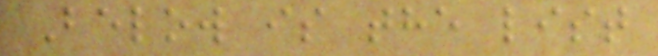Below is the list
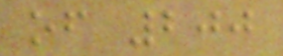of 200
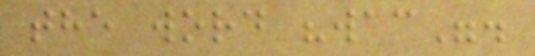the word "wac".
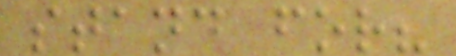stand for?
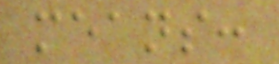means:
